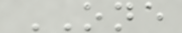ONE
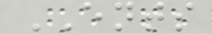ENTS
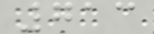713
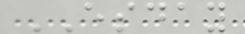ESDAY
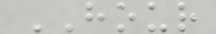HOUR
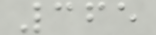365
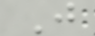J
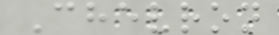Chevron
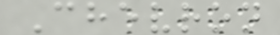Chevron
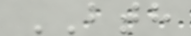BTH
